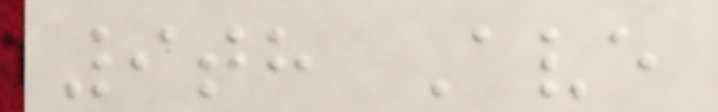9th Ave
